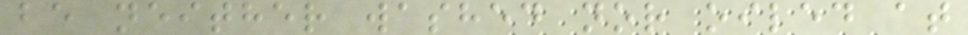be neither washed nor oiled at
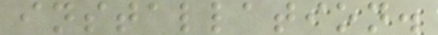installation.
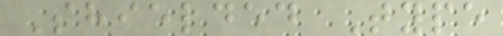Shielded Type
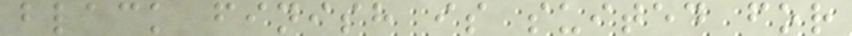black finish is suited for
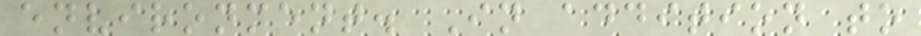environment. In addition to
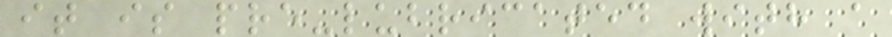it is pre-lubricated with a
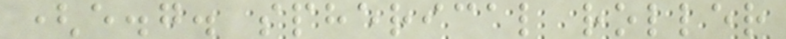(e.g. spherical roller
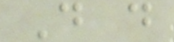D d
